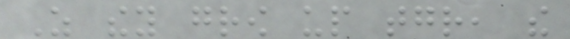As they grow up together, the
